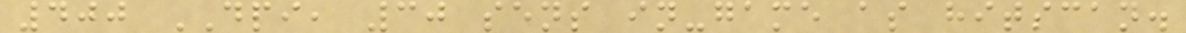400 DPI, 30 sens in-game as hitscan.
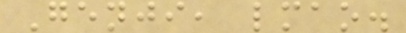Genji, lmao.
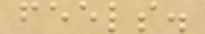feels.
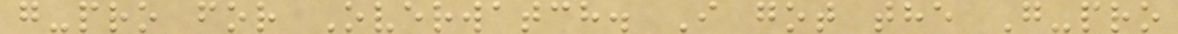g-pro for Overwatch. I got the G-pro
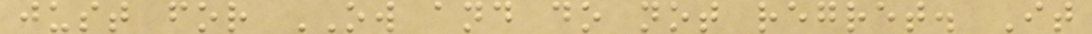just for OW and do not regret. It
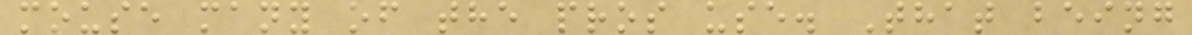mouse many of the pros use. That being
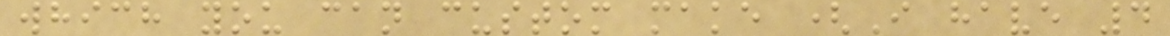which you can custom make (I have 4
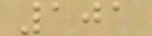101
